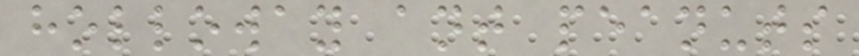holloway ant peanuts
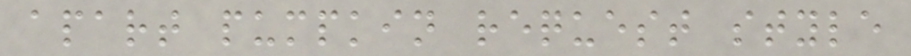apart pumpkin request style
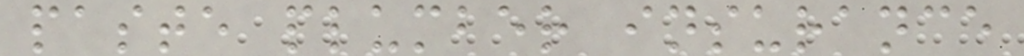paste plumber insurance
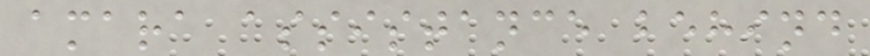amara assistance behind
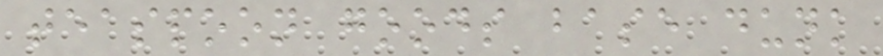teaspoon goods base dunk
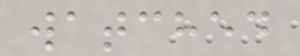watched
